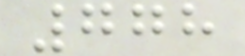778
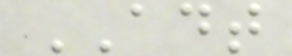ADT
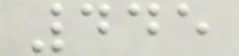445
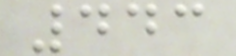443
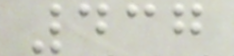437
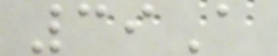39A
